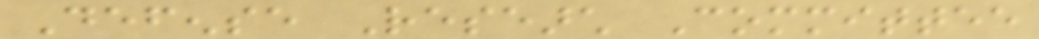Defense Research Committee
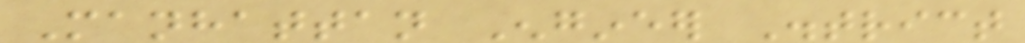Manhattan Engineer District
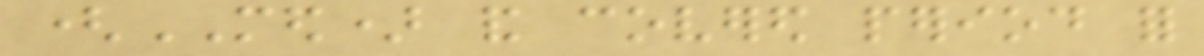(MED) and covered period for
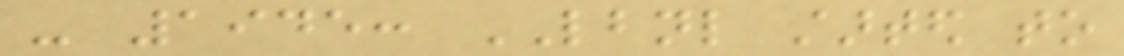- 1945: LBNL started to
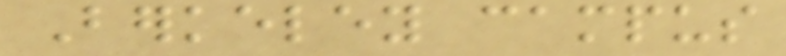Berkeley campus
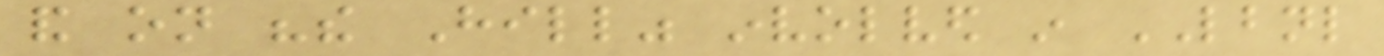and on "the Hill" involved in LBNL
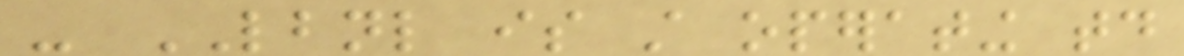- LBNL is still operating today
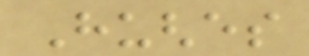Hughes
